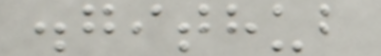.github
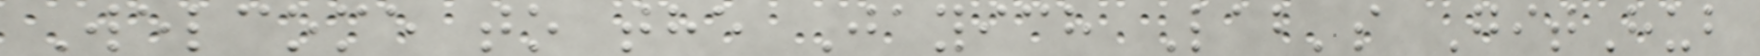Welcome to the Jayich Lab's GitHub
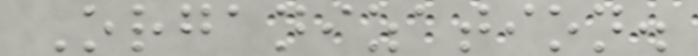Organization.
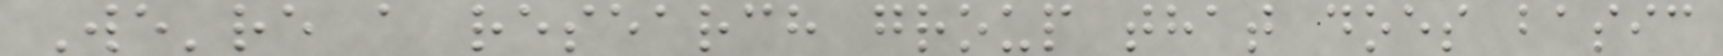We're a research group that does basic
